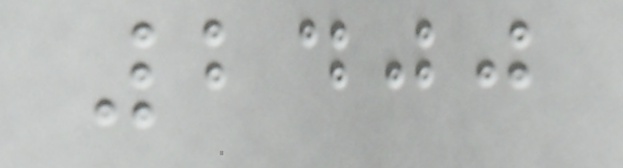2400
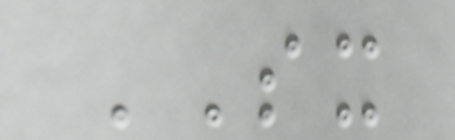SX
